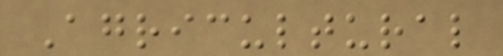Agricultural
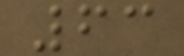63
